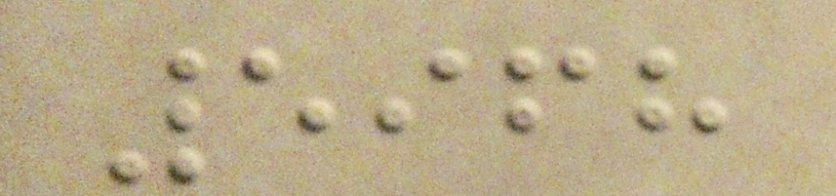5968
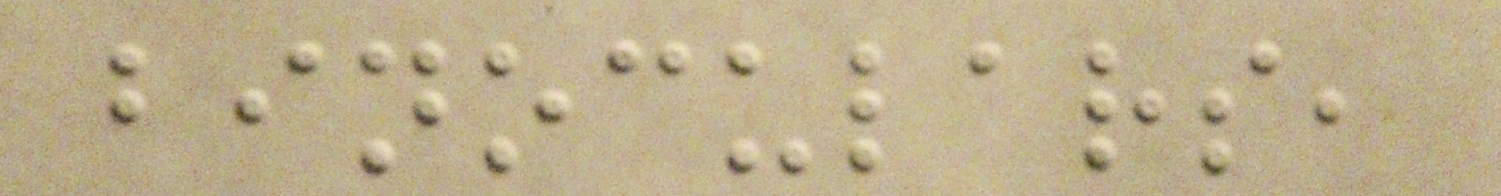binoculars,
